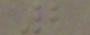2
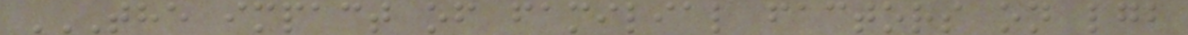THE IMPACT OF FAMILIAL FACTORS ON LGB
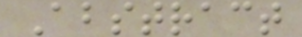Abstract
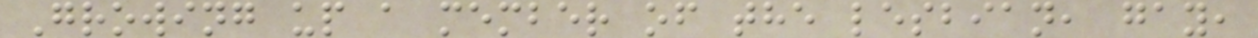Growing up a member of the lesbian, gay,
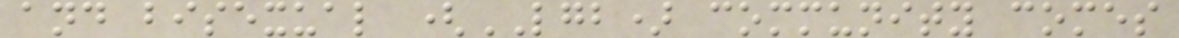and bisexual (LGB) community comes
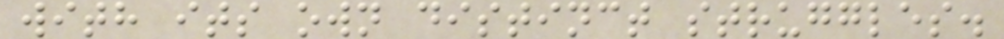with its own distinct struggles.
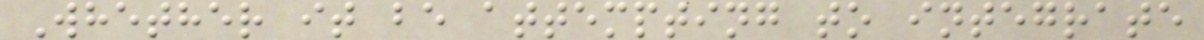Whether it be attempting to integrate
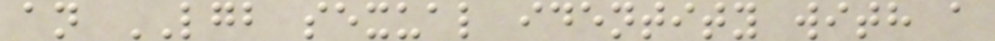an LGB sexual identity with a
